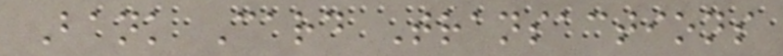Bank Card Transactions
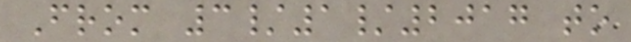From 3/1/2017 to
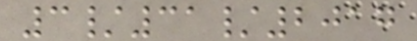3/31/2017
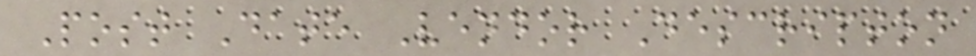Post Date Vendor Descripton
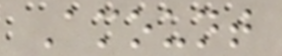Amount
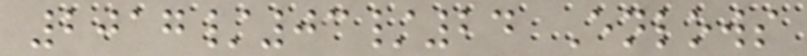2017/03/24 Enlows
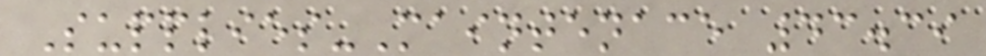Supplies-Maintenace 43.39
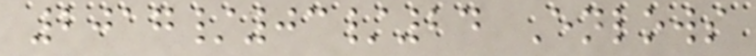2017/03/24 Enlows
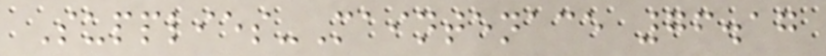Supplies-Maintenace 76.17
